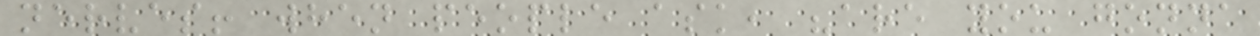nerves! when people ask, "are you gonna
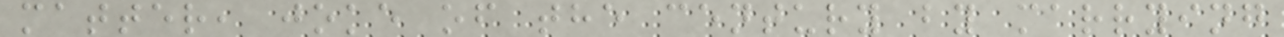matter, joke of the century by marrying
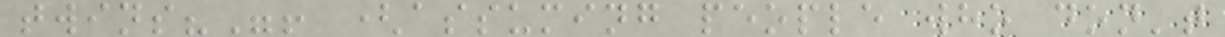twins?"! (assuming people who don't
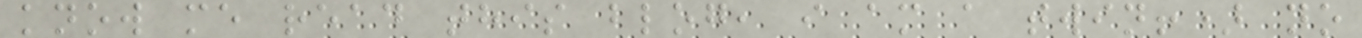know me read this blog, i am a twin!) no
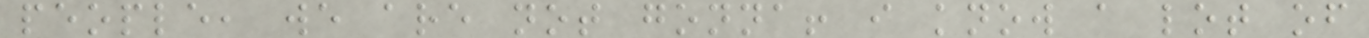people, we are not gonna! i know a lot of
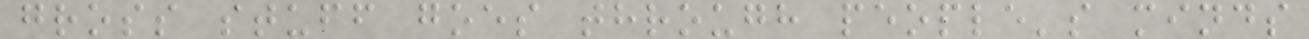gross stuff goes through people's minds
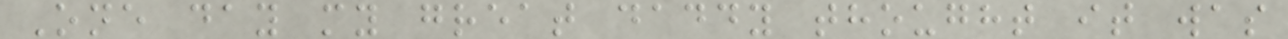One day my great daddy thought it was
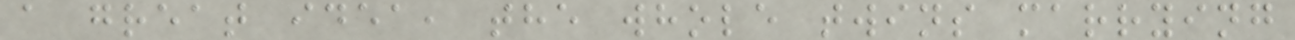a great idea, the whole twins marrying
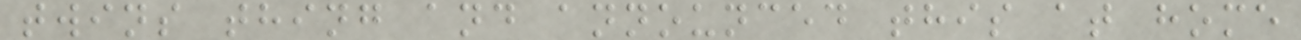twins thing and announced this at home
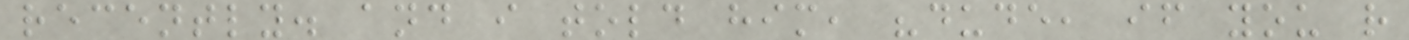recently. and i told him, "dude, if you r
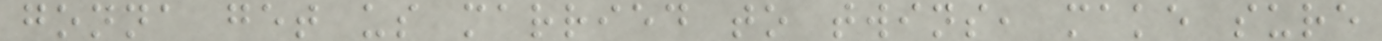gonna get us married to twins, make sure
